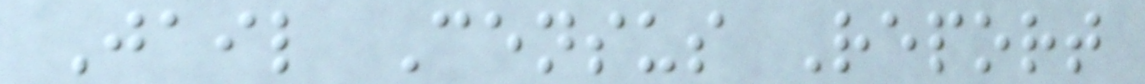Jail Census Report
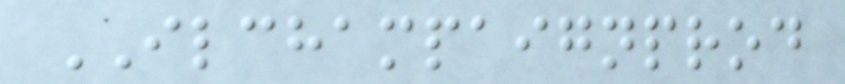ILCHAMPAIGNPROD
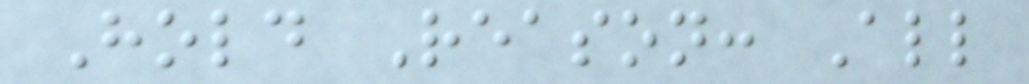Hold Reason: All
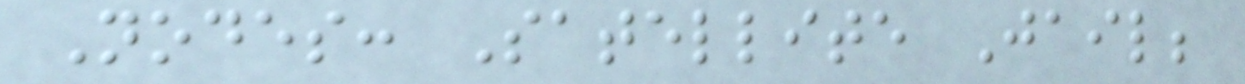Nodes: Satellite Jail;
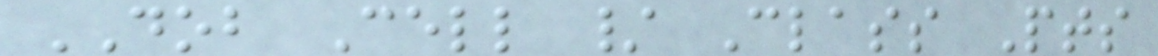DOB Cell / Class Pts
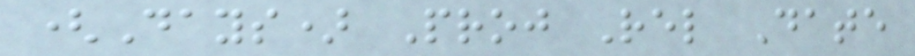(Days) Proj Rel Date
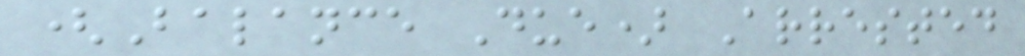(Balance Due) Arrested
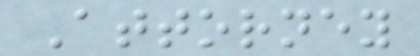Attorney
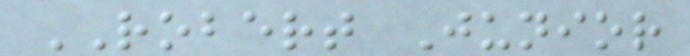ROBERT Junior
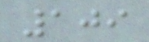109
